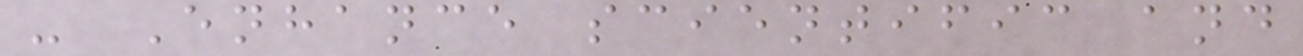- Enhance scientific and
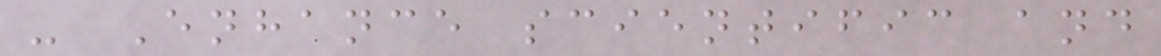- Enhance scientific and
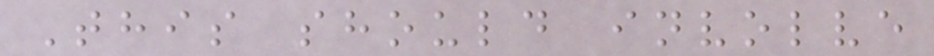This should involve
